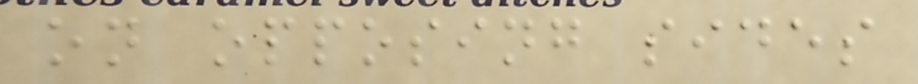on opposing sides
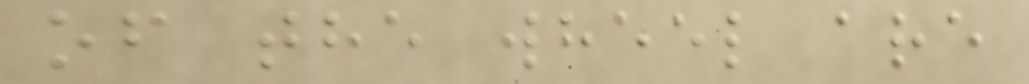of the wheel are
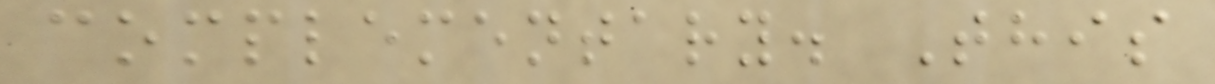complementary. This
